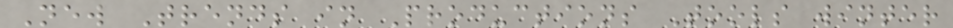New Trends in Productions Tools winter
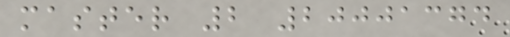master 2 20001374
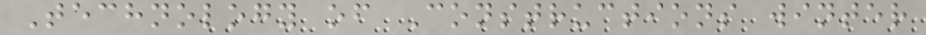Technology of Constructions winter
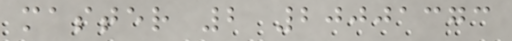master 2 20001373
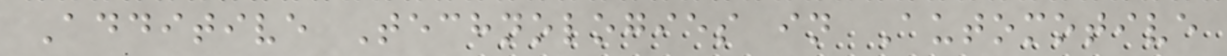Additive Technologies in Automotive
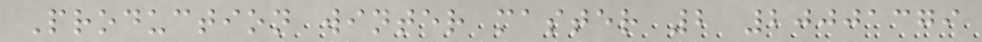Production winter master 2 20001379
